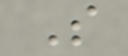S
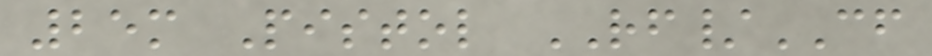25m Pistol RF/CF
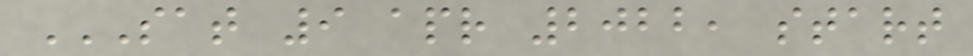SAT 9 APR 2022, START
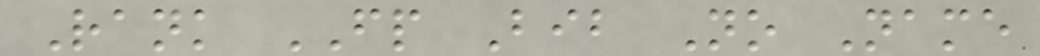Rank FP Bib No Name
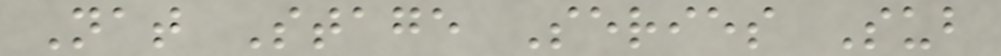Nat Stage Series Sub
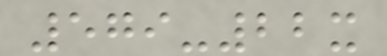579-22x
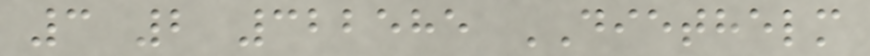3 2 322585 DIETHELM
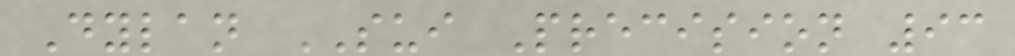Dylan SUI Precision 93
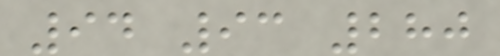94 93 280
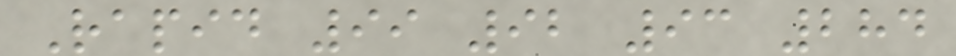Rapid 99 92 93 284
